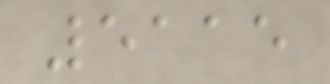5115
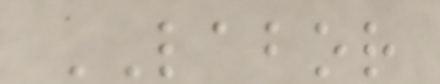LABOR
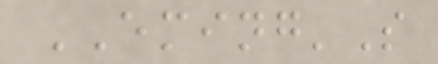EMING'S
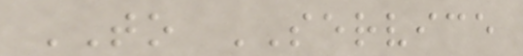TO SERVICE
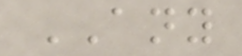ANY
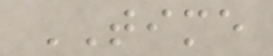TIME
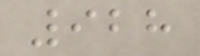928
